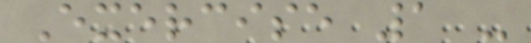Exercise 1 -
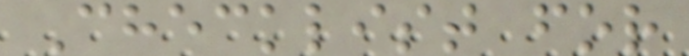Checklist for
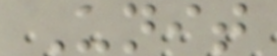Unit
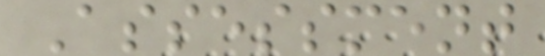Assessment
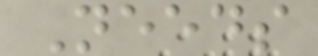Needs
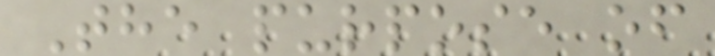The purpose of
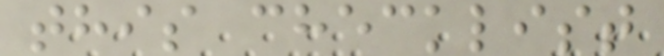this checklist
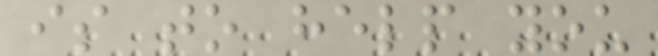is to help you
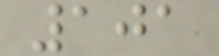101
